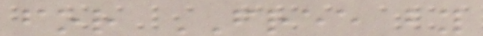for FREE by
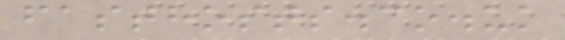fasthosts.co.uk
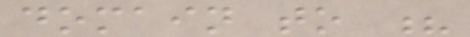domain to ?
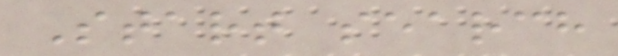Start search
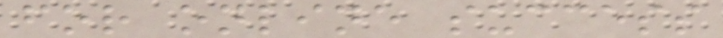for online success
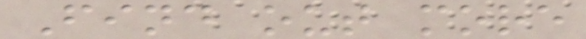Find out more
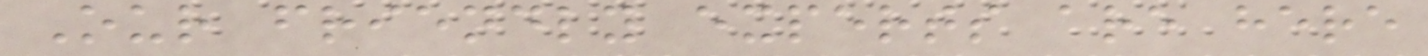Our friendly experts are here
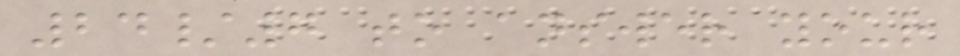24/7 to answer your
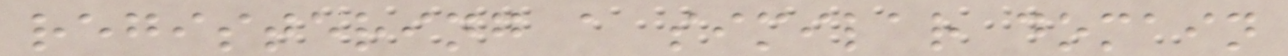registering a similar domain
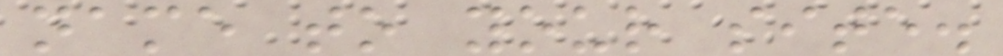name to your site.
